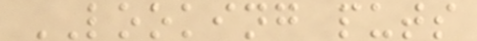LOOKING puts
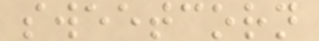sweetcorn
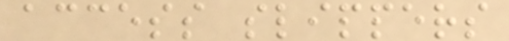access slippers
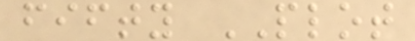fifty PLOT
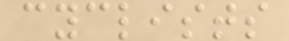cyclists
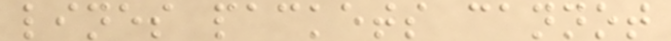lines packets cannot
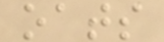oats
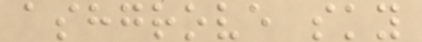ashgrove sky
